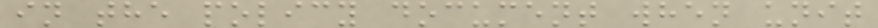in the policy document when unit
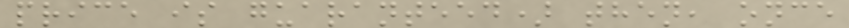price is guaranteed) then, once
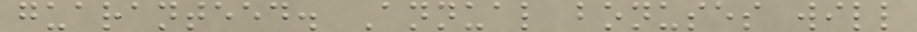guaranteed. Annual bonuses will
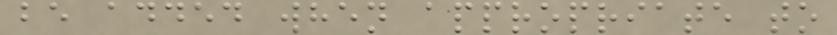be added when appropriate to
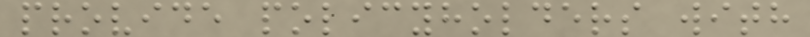provide policyholders with
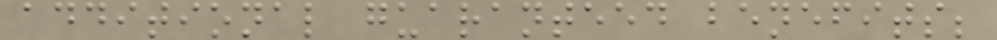additional guaranteed benefits;
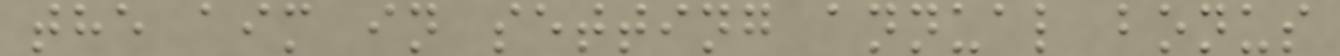the aim in setting annual bonus
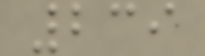239
